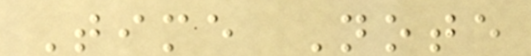Time Note
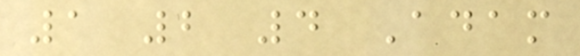1 2 4 Adam
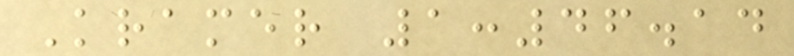Kramer 1:46.14
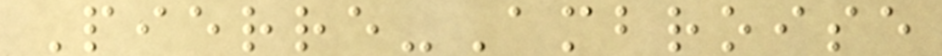Pierre-Ambroise
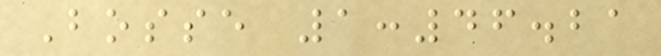Bosse 1:46.21
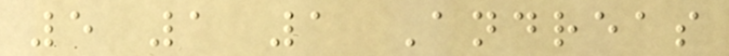5 1 1 Andreas
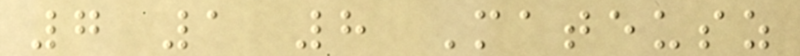7 1 8 Mateusz
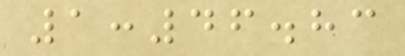1:46.83
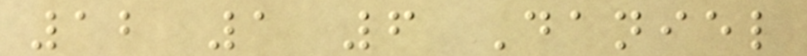12 1 6 Daniel
